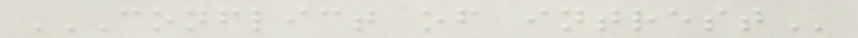CONFLICT OF INTREST
